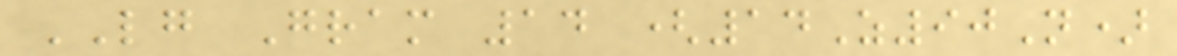LG Gram 14 (14Z90N)
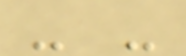- -
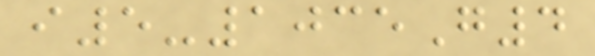i5-1035G4
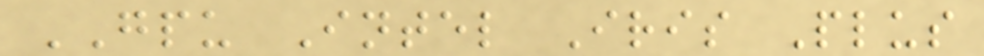GPU Intel Iris Plus
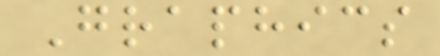Graphics
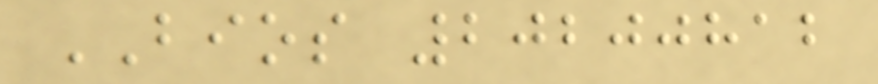BIOS 20200812
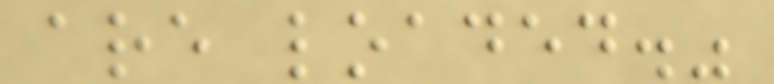are loaded."
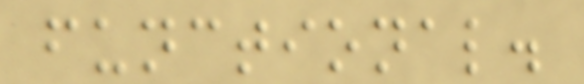functional.
